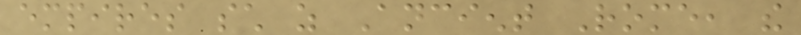empires such as Ancient Rome, the
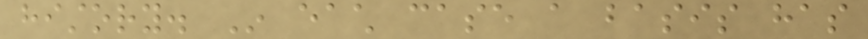history. In each case a basis has
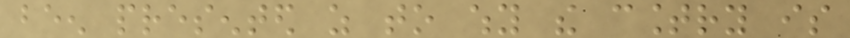been presented as to why the country is
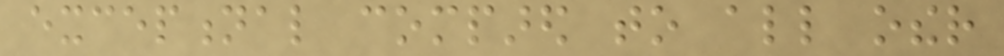exceptional compared to all other
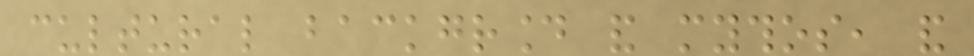cultural background and mythos, and
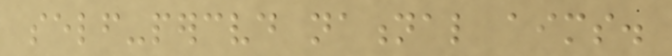self-perceived national aims.
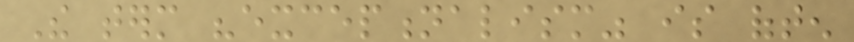The term "exceptionalism" is often
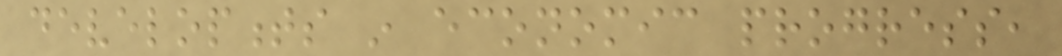developments in economic progress,
